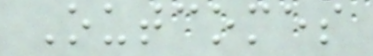Outcomes
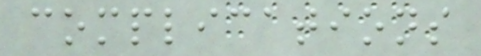complications
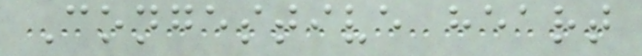Congestive heart
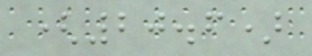(20.6)
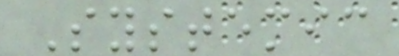Systemic
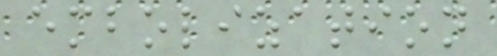embolization
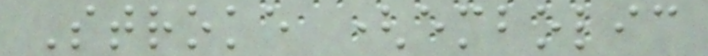Stroke (embolic
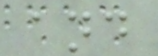and
